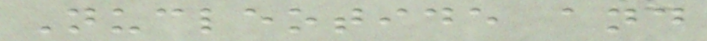Nucleotide and
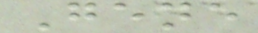Gene
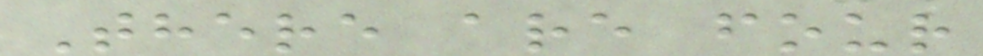There are four
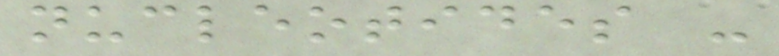nucleotides -
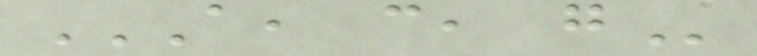A, C, G
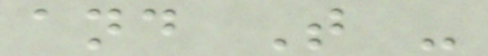and T -
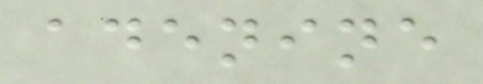adenine
